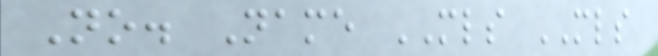No. Name MLS MLS
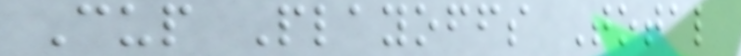Cup Playoffs Total
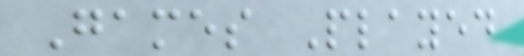Games Played
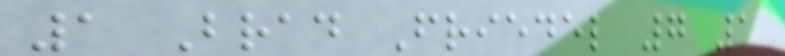1 Brad Friedel 7 1
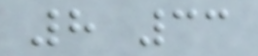8 33
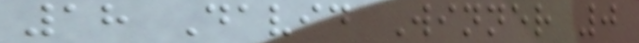18 David Winner 0
